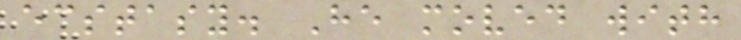ecstasy. He moved with
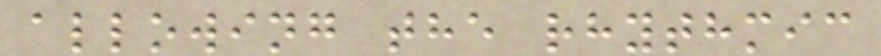allowing the rhythmic
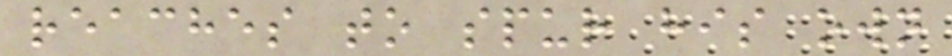reaches to spur his own
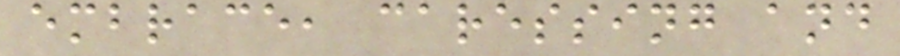embrace, caressing and
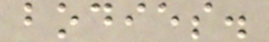bodies.
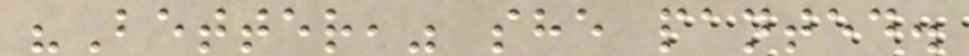"Better," she panted.
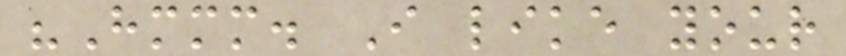"Hmmm. I like your
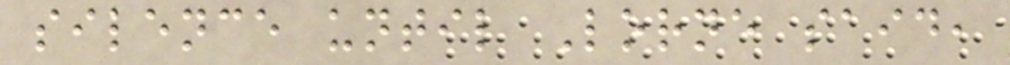silence until Lorne said,
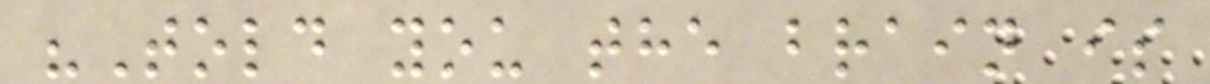"Told you the brain is
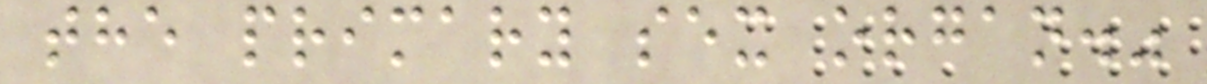the primary sex organ."
